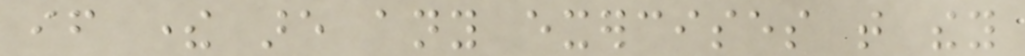if there are any exercises that they
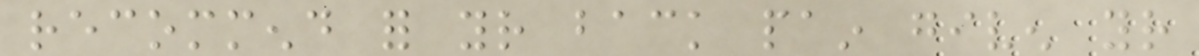recommend for your back pain given your
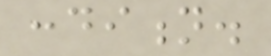condition.
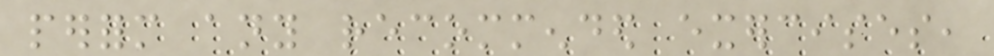perform any recommended exercises,
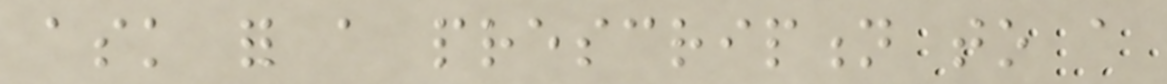ask for a prescription to a
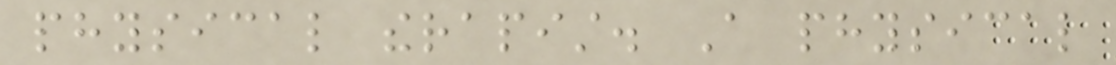physical therapist. A physical
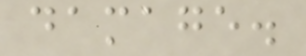damage.
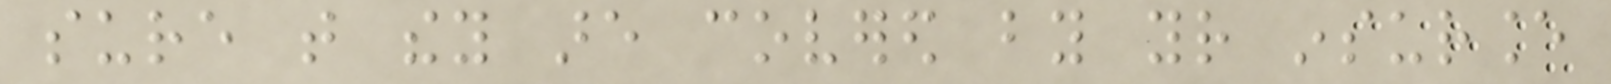sure that they are covered by your insurance
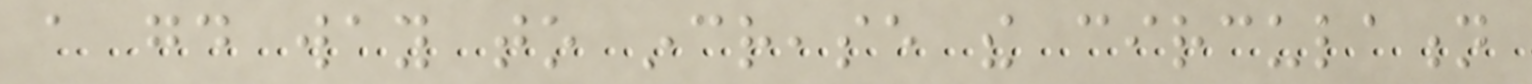a good way to increase the circulation
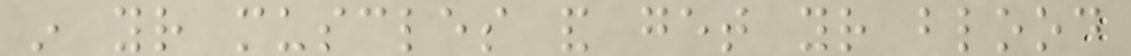in your muscles and get your blood
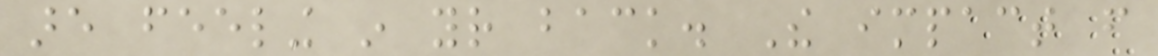are feeling in your back. The impact from
